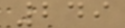249
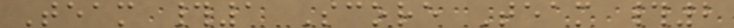Team #1 Score Team #2
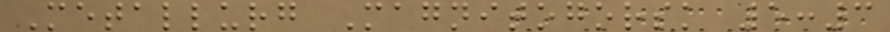Metallurg Magnitogorsk 5:3
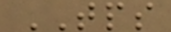TPS
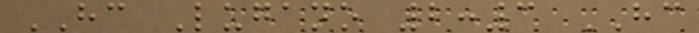HC Lugano 2:3 HC
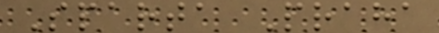Sparta Praha
